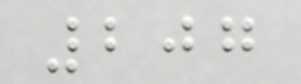207
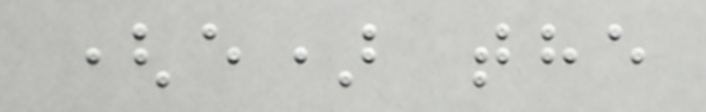(e) the
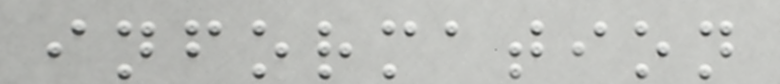information
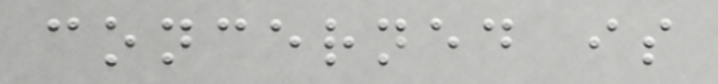concerned is
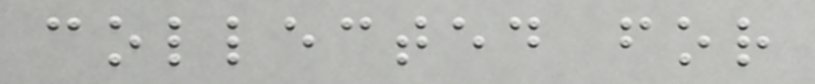collected for
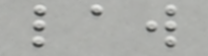law
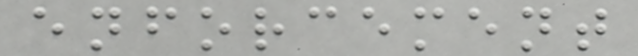enforcement
